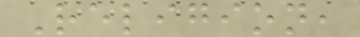Religion,
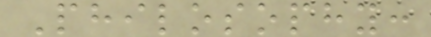Philosophy:
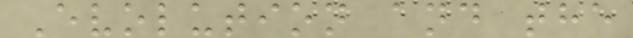Evolution and the
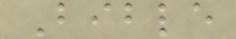Bible
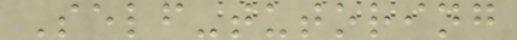Self-tutoring
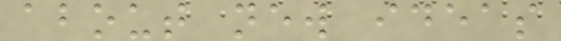about new ideas
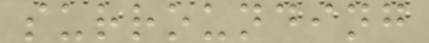surrounding
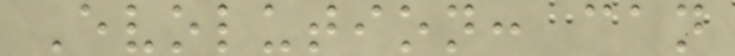Evolution: can
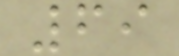69
